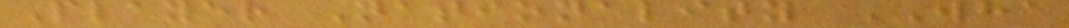Player Nationality WHA
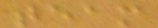team
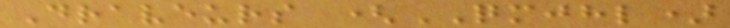Draveurs (QMJHL)
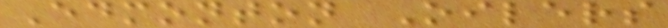Edmonton Oilers
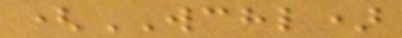(WCHL)
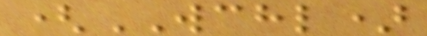(WCHL)
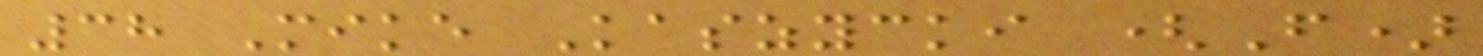38 Mike Kaszycki (F)
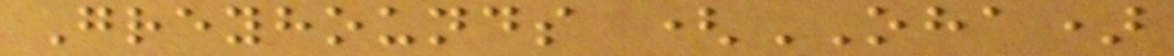Greyhounds (OHA)
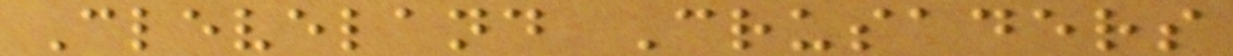Cleveland Crusaders
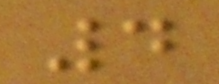4
